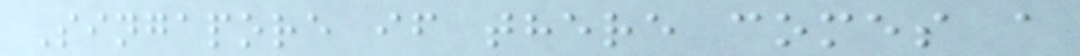Singapore if there comes a
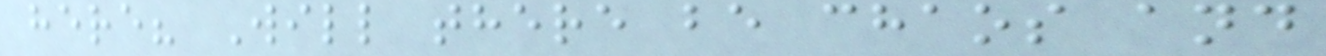here? Will there be chaos and
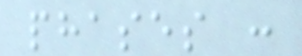phases :
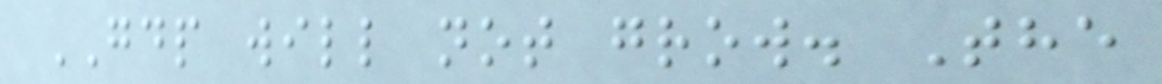GDP will not grow. The
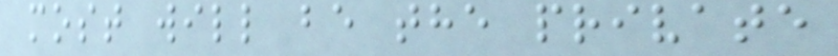most will be the private
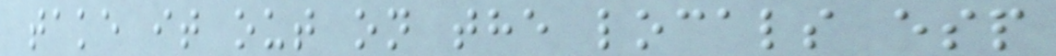take it out on the locals esp
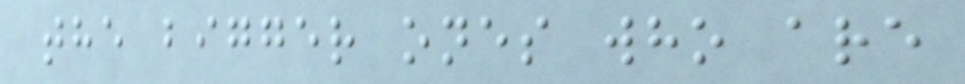the bigger ones who are
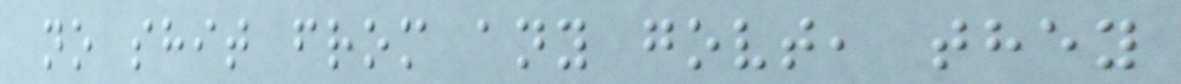no shit from any govt, they
